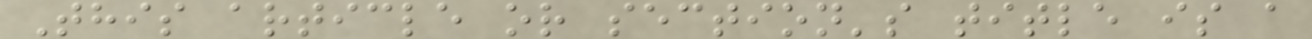This article or section's title is a
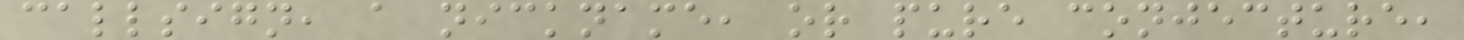callsign, a nickname, or pure conjecture,
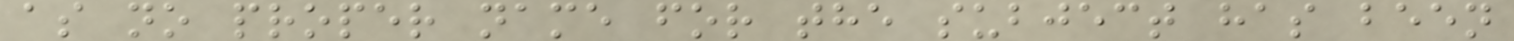as no proper name for the subject has been
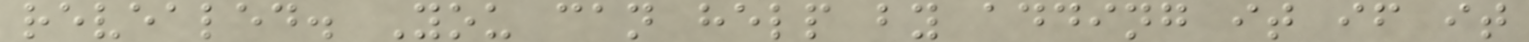revealed. You can help by adding it if it
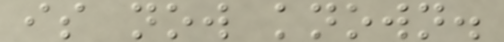is now known.
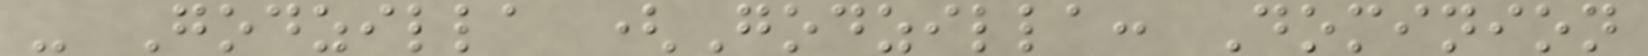- Godzilla (Godzilla: Dominion
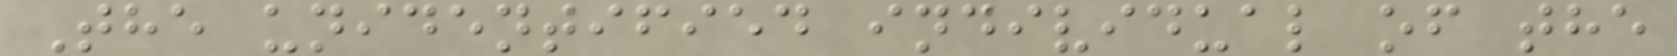The unidentified individual of the
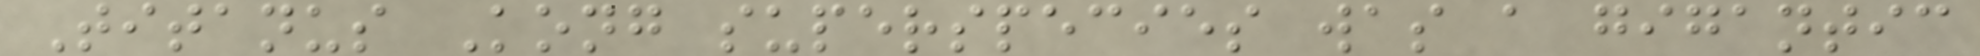Titanus Kong superspecies was a gigantic
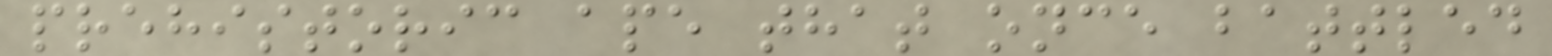prehistoric ape that once battled
